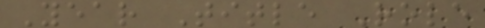Year Title Role
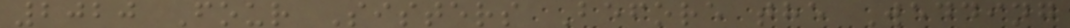2020 Four Sisters Before the Wedding
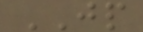JP
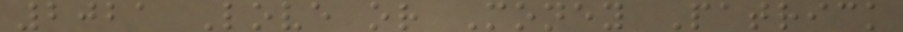2021 Love or Money Patrick
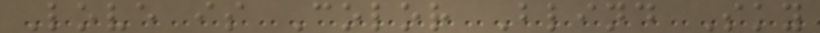Love is Color Blind Sky
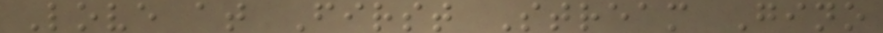Love at First Stream Gino
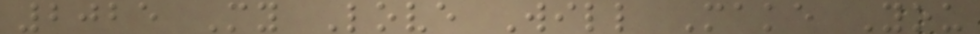2025 My Love Will Make You
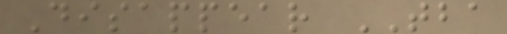Disappear TBA
